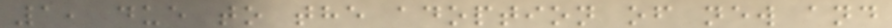1, due to the adoption of new and
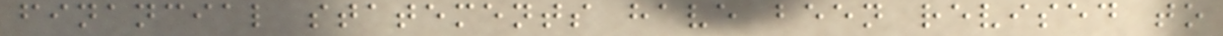financial statements have been revised to
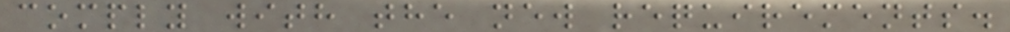comply with the new requirements.
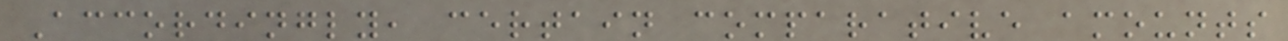Accordingly, certain comparative amounts
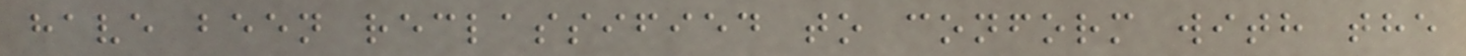have been reclassified to conform with the
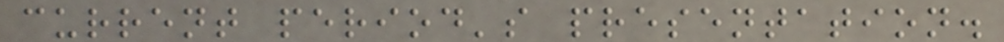current period's presentation.
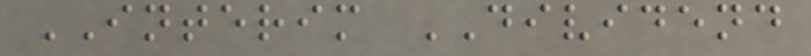INTERIM DIVIDEND
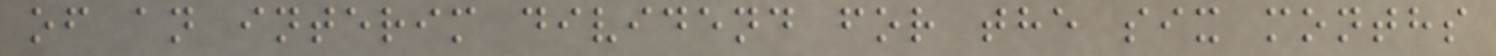of an interim dividend for the six months
